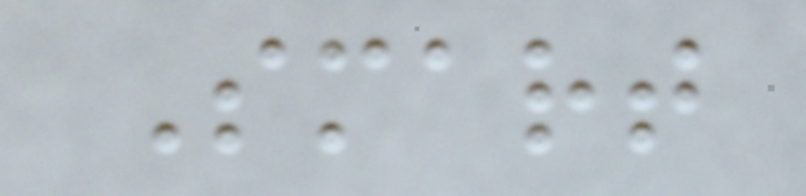Smart
